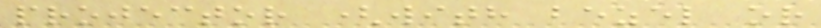projector (with bezel or
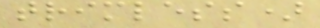trimless)
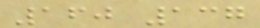160 137
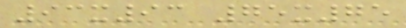93x93 75x75
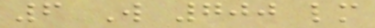6 W 700 lm
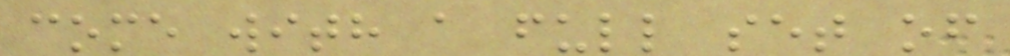come with a full set of
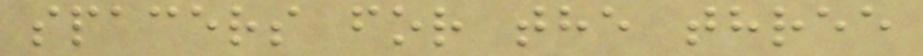spacers for the three
